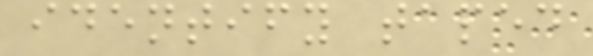identify taped
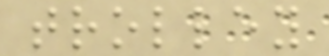trolley
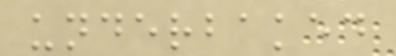underbaked
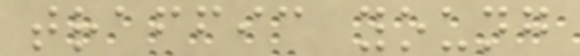traffic young
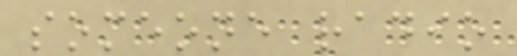someone radio
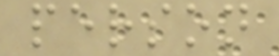person
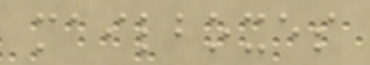mailboxes
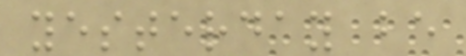yesterday be
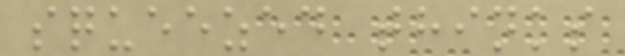squeezed thinks
